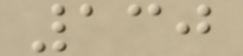130
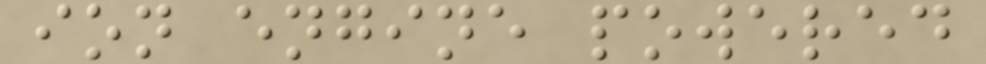ion engine powered
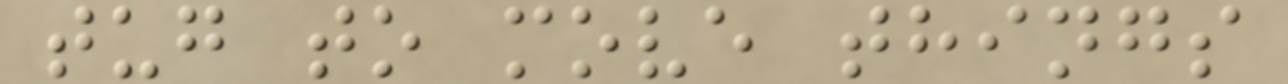tug to move things
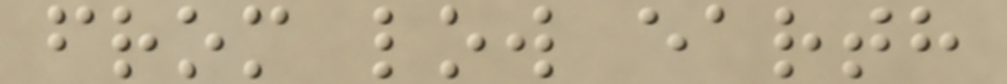from low earth
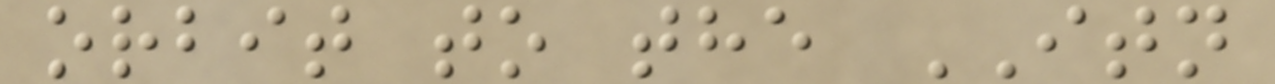orbit to the ITN
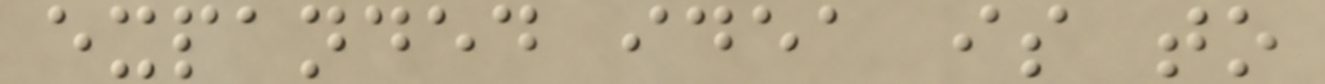expanded idea is to
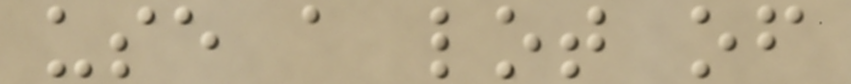use a lot of
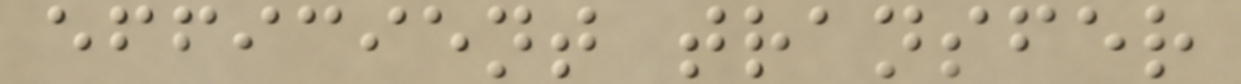efficient transfer
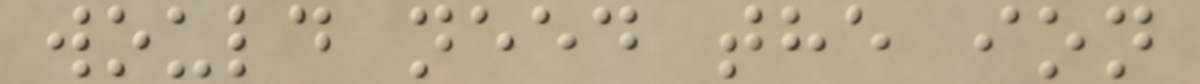would need the ion
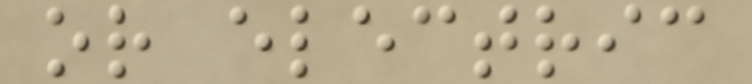or electric
